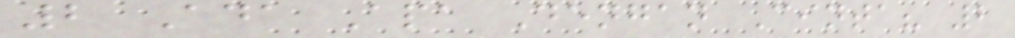2 Ada Apa Dengan Cinta? 2
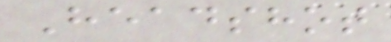Headshot
